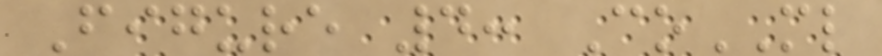Figure 4: CoML
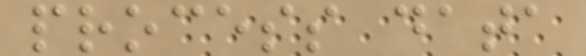process data
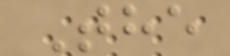The
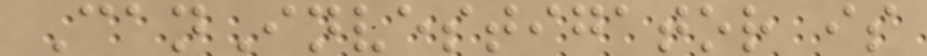CanInvestigator is
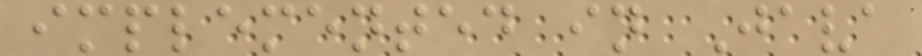implemented in Java
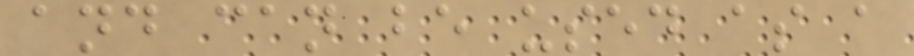and can be used as a
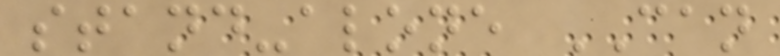stand-alone CAN
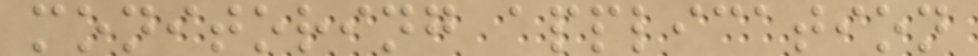monitoring application
